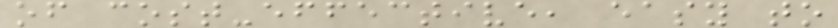of cost-effective, easy to
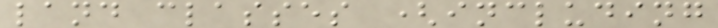land classes (including
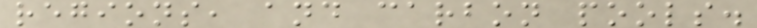regions, and carbon pools.
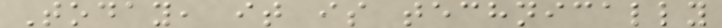Today, it is technically
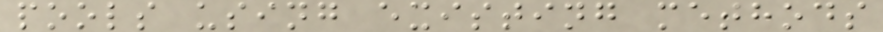pools using existing methods
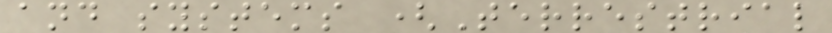and systems (Terrestrial
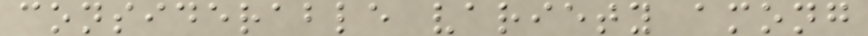considerable variety among
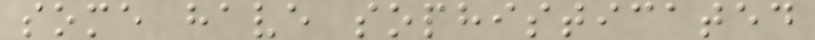some have sophisticated
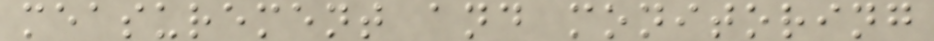measurement and monitoring
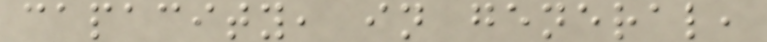capacity, in general,
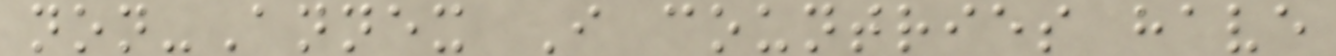non-Annex I countries have
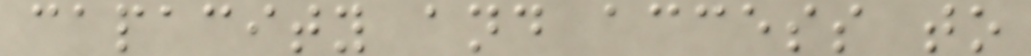capacity and access to
